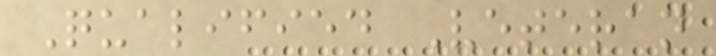Qualified Veteran
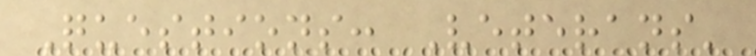Questions: Veterans'
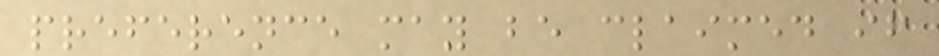preference may be claimed if
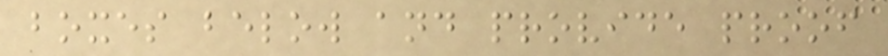boxes below and provide proof
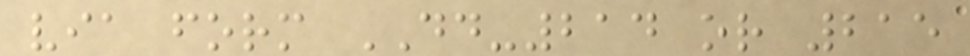via form DD-214 or 215
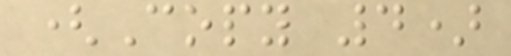(Copy 4)
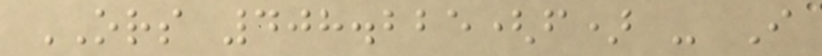ORS 408.225(f) - I
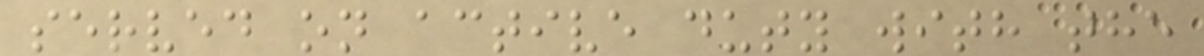served on active duty with the
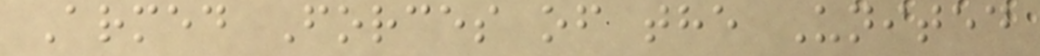Armed Forces of the United
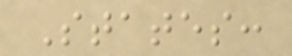States:
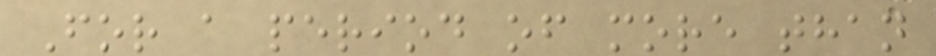For a period of more than
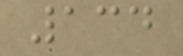134
